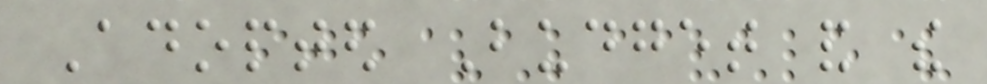Adopted Budget and the
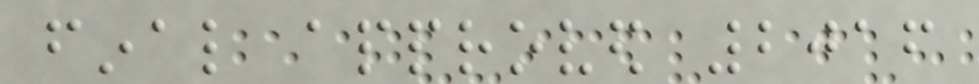final approved 2016
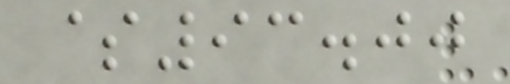$93.00
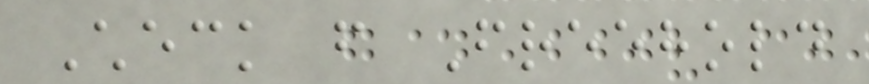Check from Freehold
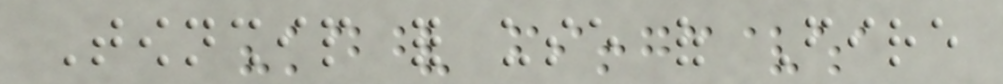Township for use of Fire
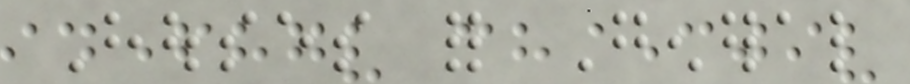Houses for General
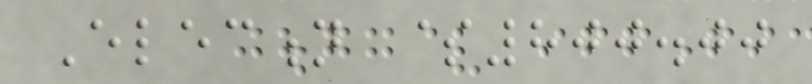Election $800.00
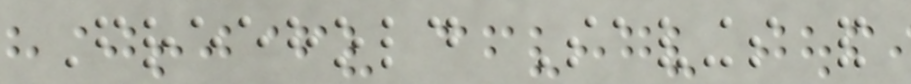Freehold Savings and
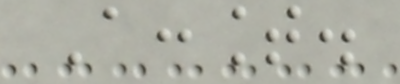Account.
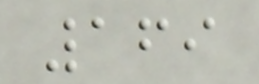169
